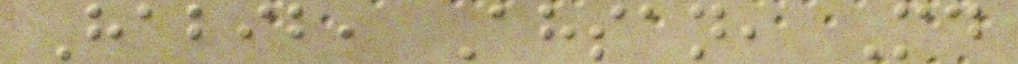Habib, Ahsan, Md
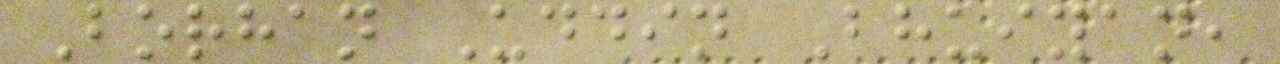Borhan Uddin Bhuiyan,
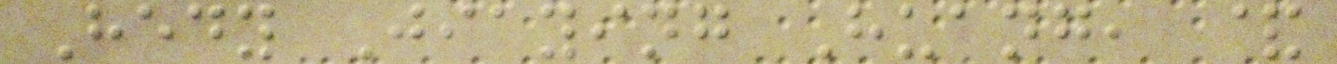Hedy Jiaying Huang, &
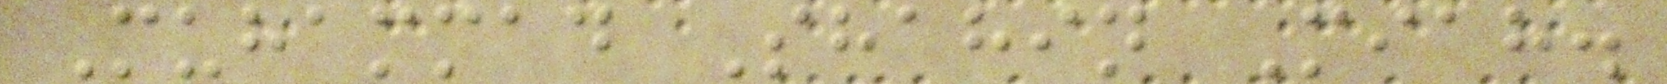Muhammad Shahin Miah.
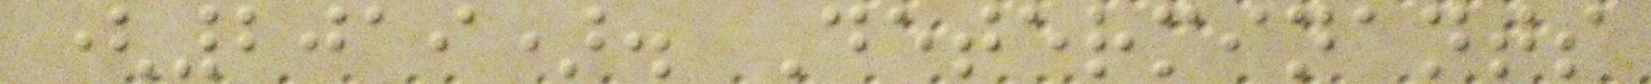(2019). Determinants
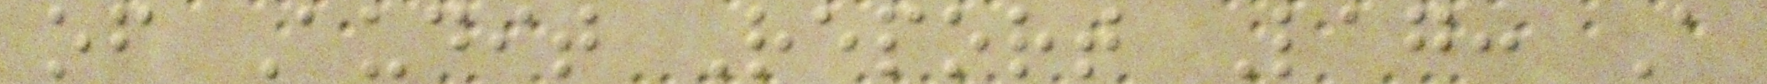of Audit Report Lag: A
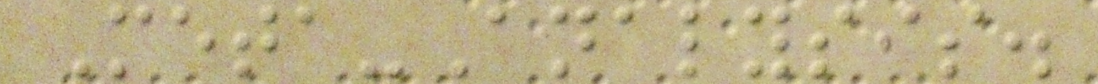Meta-Analysis.
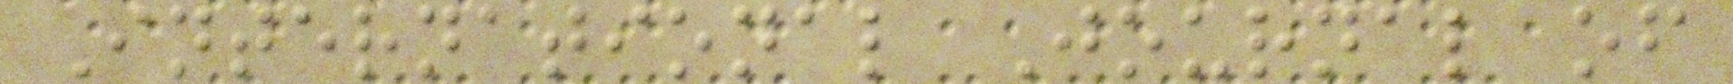International Journal of
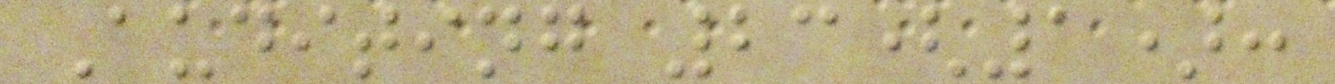Auditing 23(1):
